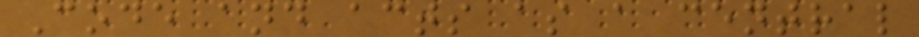Code and acts as a central
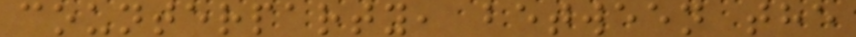counterparty, between the
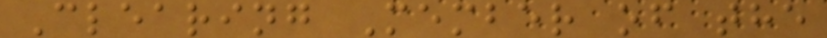Clearing Member of the
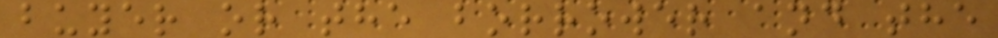buyer or the borrower and the
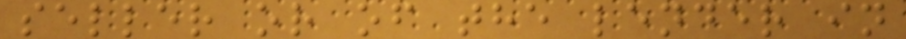seller or of the lender in
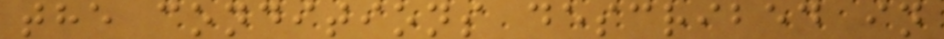the conditions described in
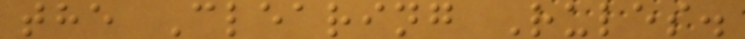the Clearing Rules.
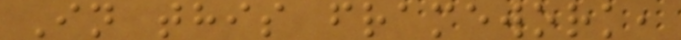In this framework,
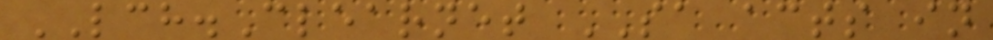LCH.Clearnet SA acts in
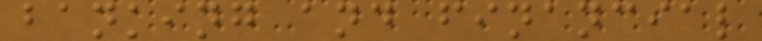banking and financial
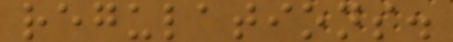regulations.
